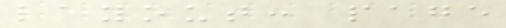layout: page
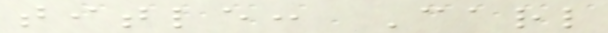title: Carl
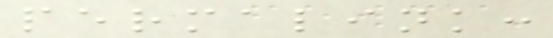permalink:
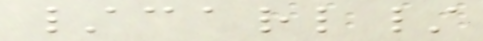/carl/
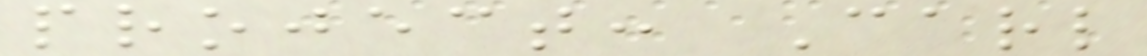project: Carl
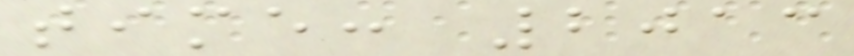time: 2013
